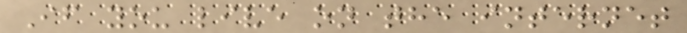If you live on the internet
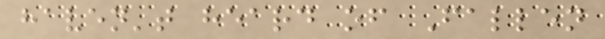haven't heard of Fallen
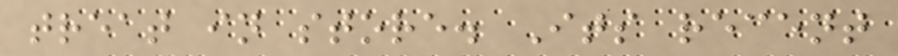treat in store. Its recent
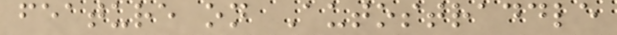feature on Autostraddle
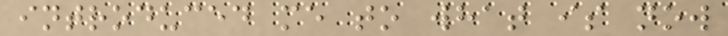introduced me to what is now
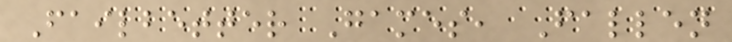Failbetter Games, Fallen
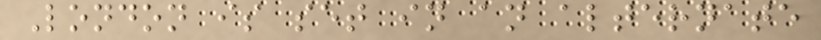London is set in an alternate
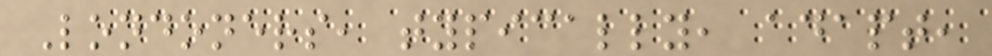Londoners, typically, adapt,
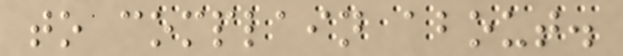to complain about.
